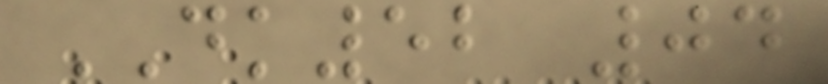DK52 04
